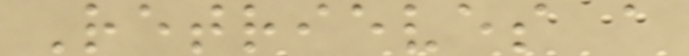Retrieves a
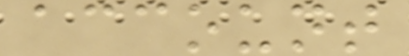account
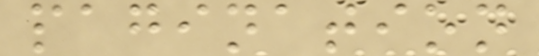pagination
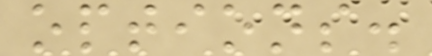options.
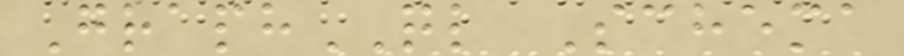GraphQL Schema
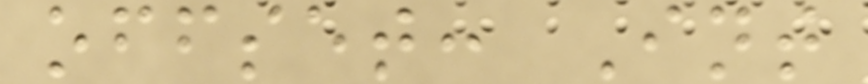offset: Int
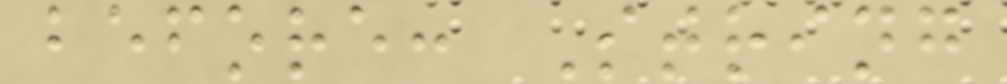before: String
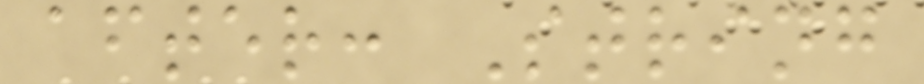after: String
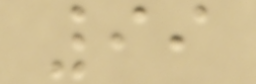99
